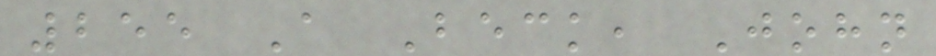255 A Beck, John
